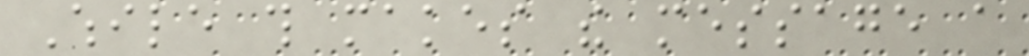While this makes the message a
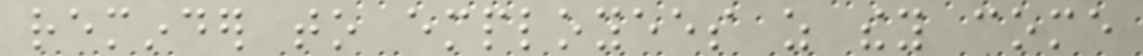reminder to employees as they come
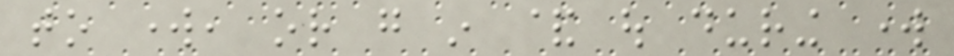to work, or go in & out during work
